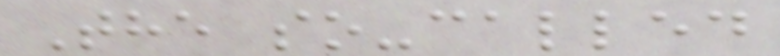The so-called
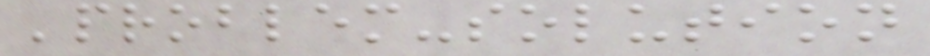'problem-solution
